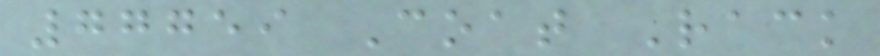77759 Coat Rack
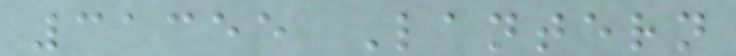31355 Lantern
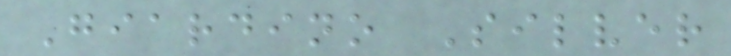Giardino Silver
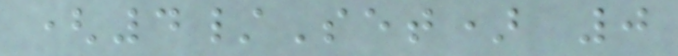(4/Set) 0
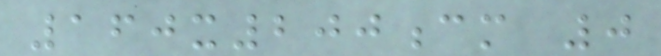160x200cm 0
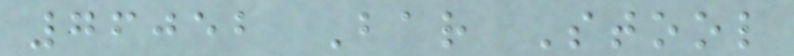76052 Bar Stool
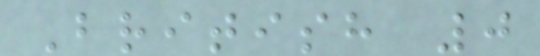British 0
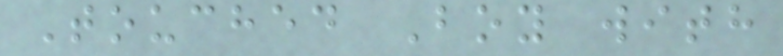Touched Boy with
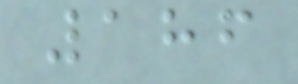186
